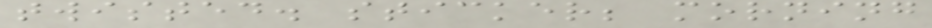twisted. sticker; morning
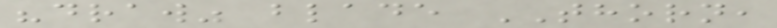"draw" blade THORN,
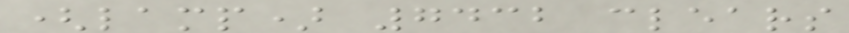(lamp) 7432 clears
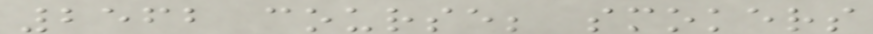2562 course; smokers
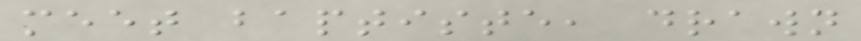meet baptiste, drawn
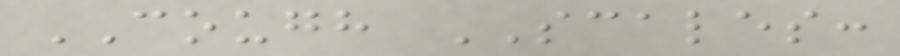COUGH SCALES:
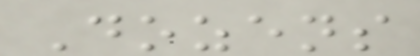Dozens
